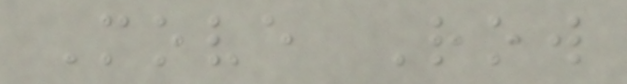Move Row
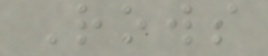Rows
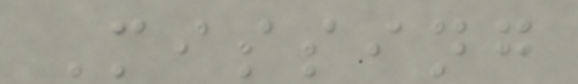Missing
